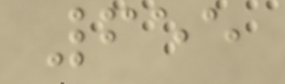655
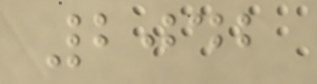2042
